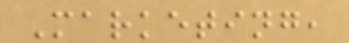Marketing,
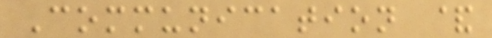Communication &
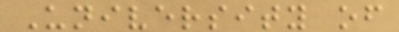University of
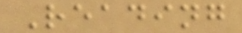Reading
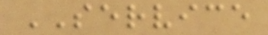SERVICE
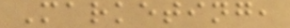Marketing,
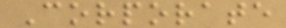Corporate
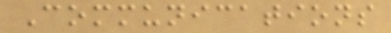Communications
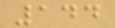144
